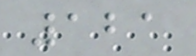121
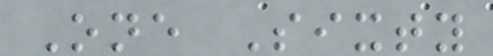One Sixty
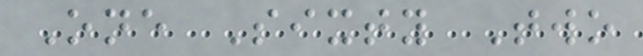One Sixty Two
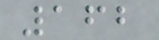162
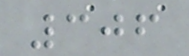306
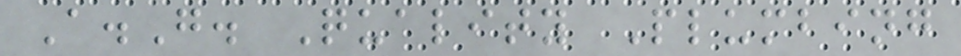A.G. Quality Plumbing
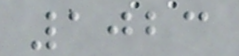1023
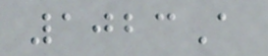1023A
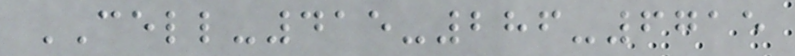CELL-415-286-6715
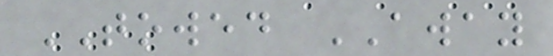TOWED AWAY
